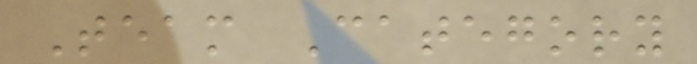Team Category
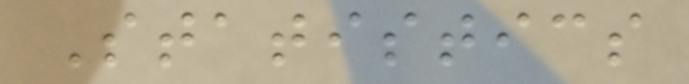Statistics
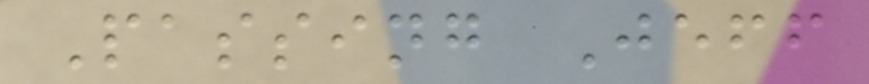Passing Jeff
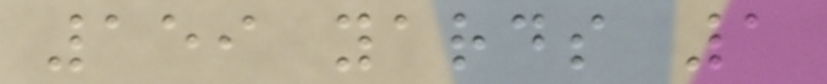159 yards 1
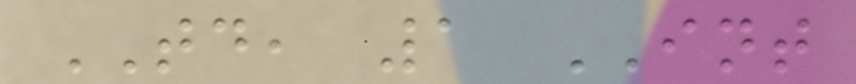TD, 1 INT
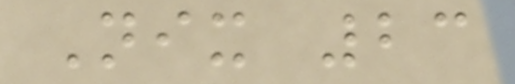Nix 23
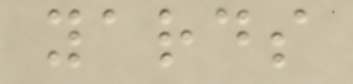yards
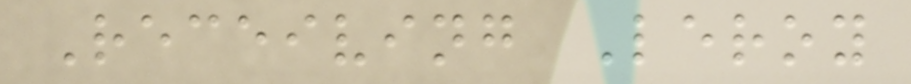Receiving Leroy
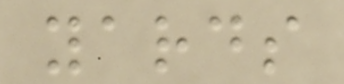yards
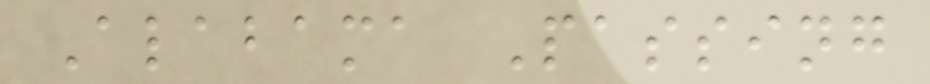Alabama Passing
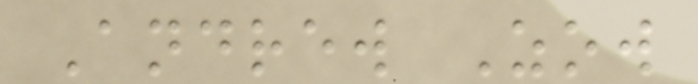Andrew Zow
